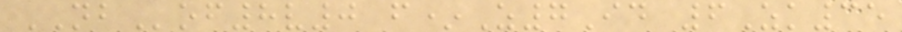NBof8v0 f*Z7Id 6Zk35
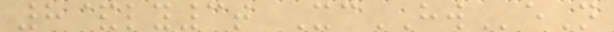8&ly3t XcHWeN
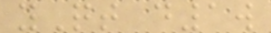yQt d1w
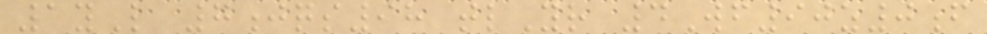1yL 7jqs98 tlYr 4Wf90z0f
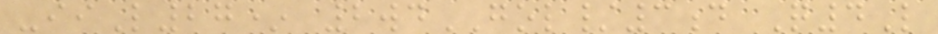-iiL27* 2wdGOL/3d Q4L
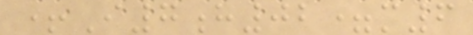+I7h02=m6
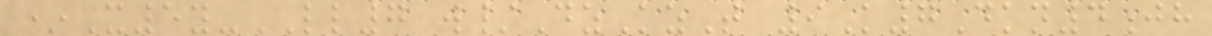*X5y-LL7 w/DzKzT 9K7Dkn4jh
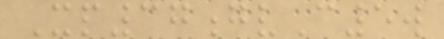Xp37gvC5w
